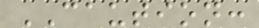CAUTION:
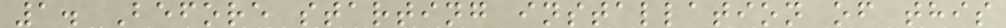1. Before starting installation of this
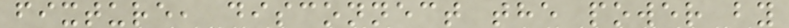fixture, disconnect the power by
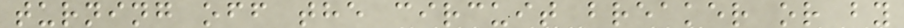turning off the circuit breaker or by
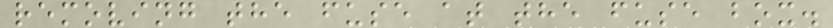removing the fuse at the fuse box.
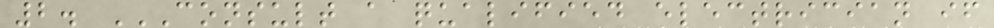2. CONSULT A QUALIFIED ELECTRICIAN IF
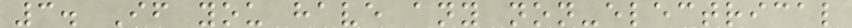3. If you have any non-electrical
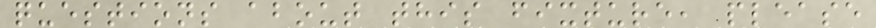questions about this fixture, please
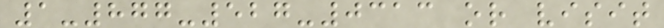1-877-527-0313 or visit
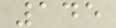145
